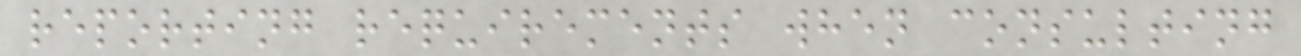reporting requirements when consulting
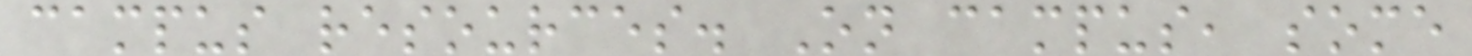campus resources. On campus, some
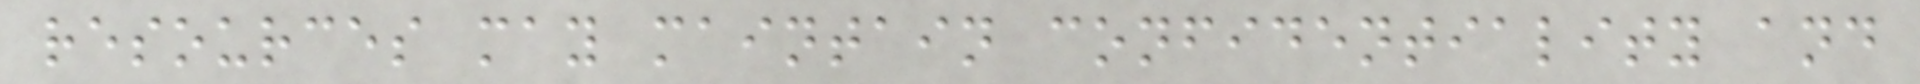resources may maintain confidentiality and
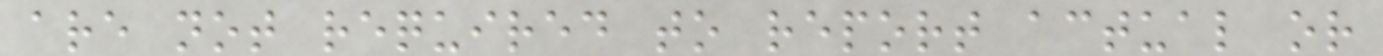are not required to report actual or
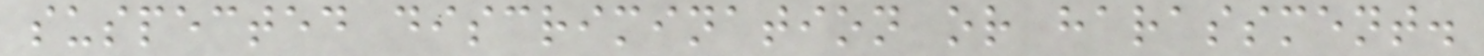suspected discrimination or harassment.
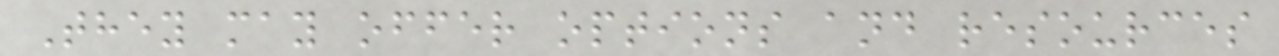They may offer options and resources
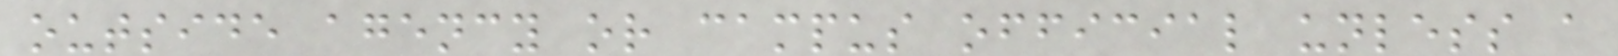outside agency or campus official unless a
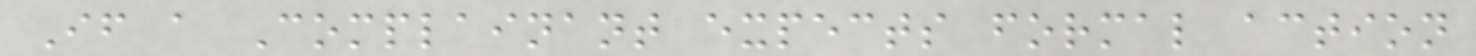If a Complainant expects formal action
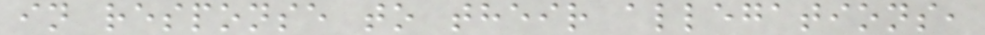in response to their allegations,
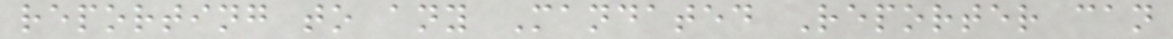reporting to any Mandated Reporter can
